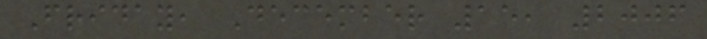Friday, December 15, 2006
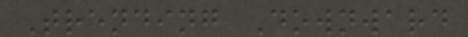Trending Downward
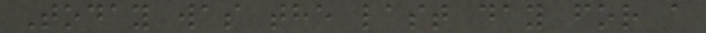Today was the last day for a
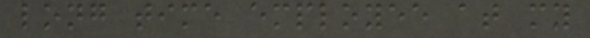long time employee at my
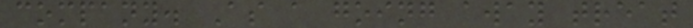company. As a going away treat
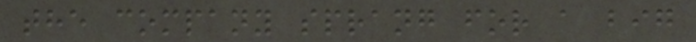the company sprang for a big
